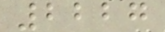2227
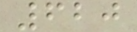620
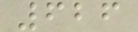626
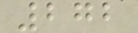272
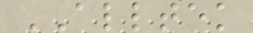ALLTEK
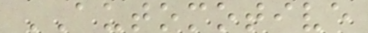AUTOMOTIVE
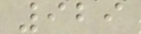929
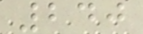240
